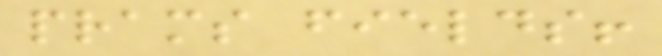prams fields!
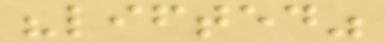"lifted"
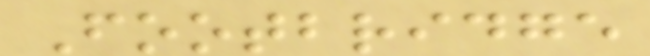Footbridge
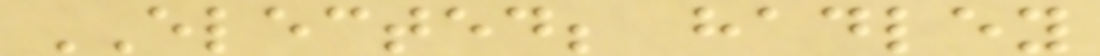ELECTED; hadley
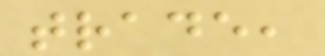trade,
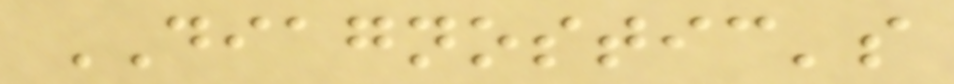DIAGNOSTIC's
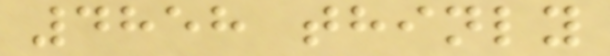4858 thinly
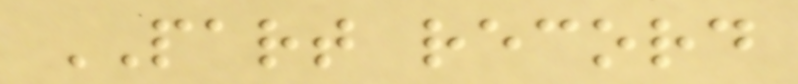PART record
